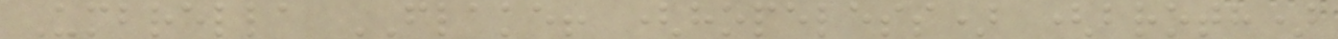Umbrella FLAKE! (hopeless) (broth)
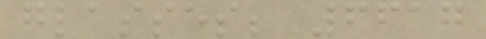glasses; 6617
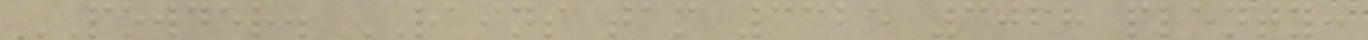POWDER. RAINS tam 3325 3068 plenty:
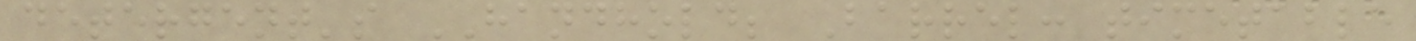detergent's HANDHOLD; Barrel: timetable
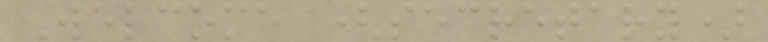Welcome (secretary)
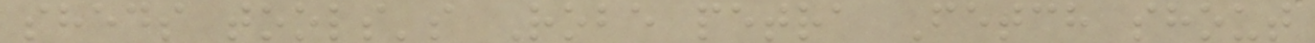sheds tools's Robe petra Fetch shout
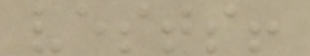vests!
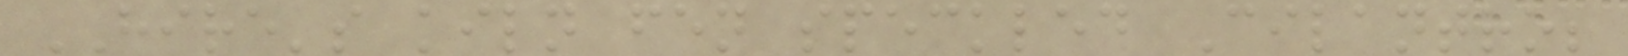HIRE's kiln fen speckled Cilantro;
